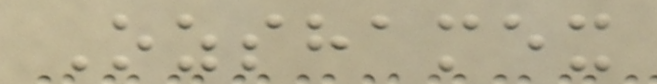Ozshamex
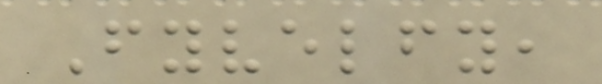Fyvelfy,
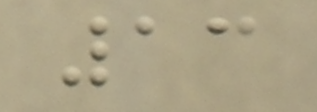13
